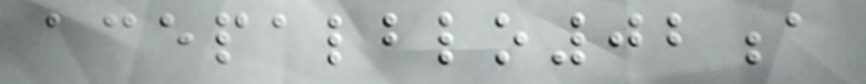acepalblo02a
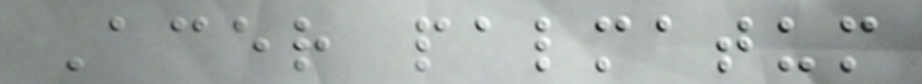Acer palmatum
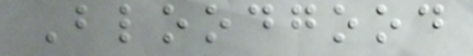Bloodgood
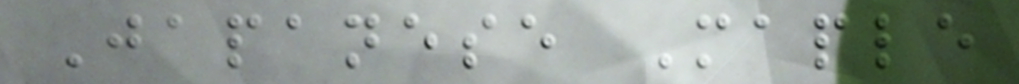Japanese Maple
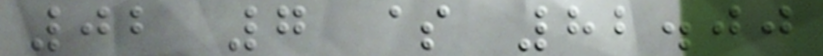02 7 $ 82.00
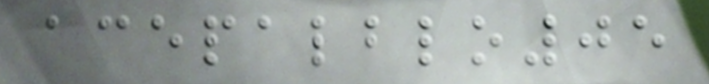acepalblo05
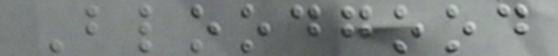Bloodgood
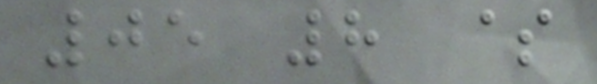05 8 $
